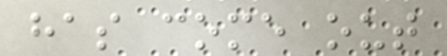has come out
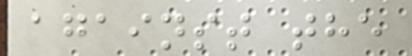against the
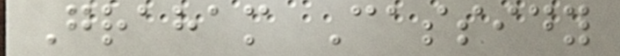Graham Cassidy
